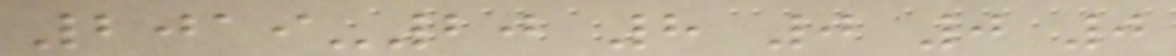2019-20 8 0 0 0
